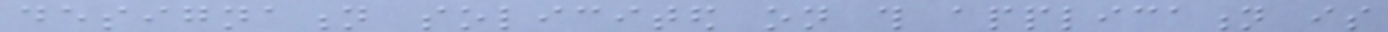designation solicited on this application is
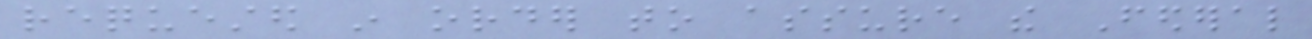requested in order to assure the Federal
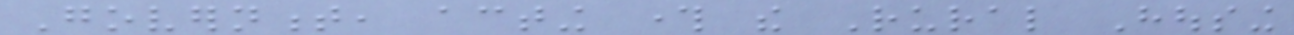Government, acting through the Rural Housing
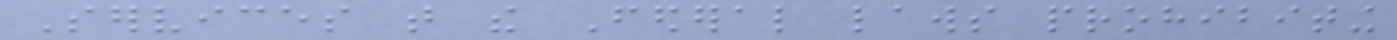Services that the Federal laws prohibiting
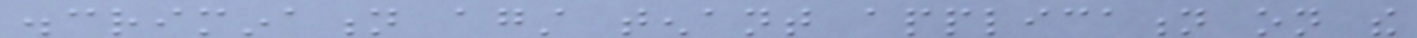discrimination against tenant application on the
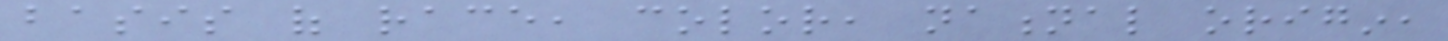basis of race, color, national origin,
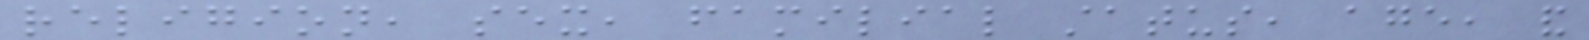religion, sex, familial status, age, and
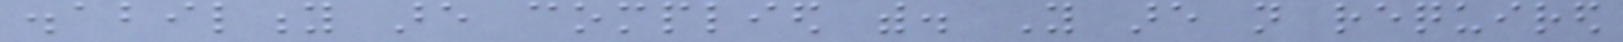disability are complied with. You are not required
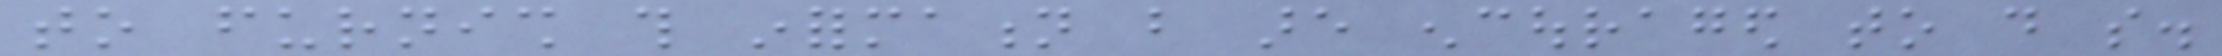to furnish this information but are encouraged to do so.
